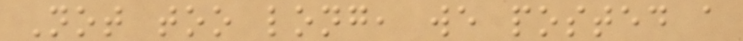Not too long, we posted a
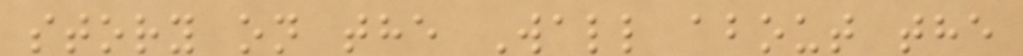story on the Wall about the
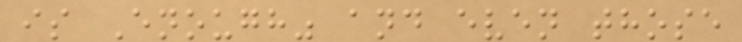is Enough" and even those
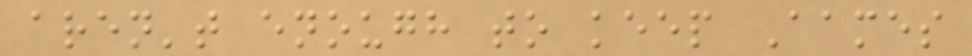aren't enough to keep Aames
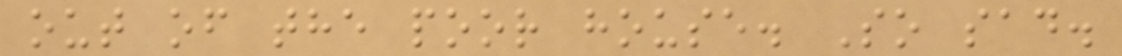out of the poor house. So sad.
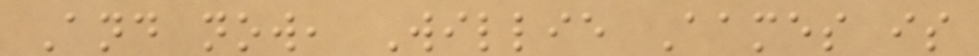And now, Willie Aames is
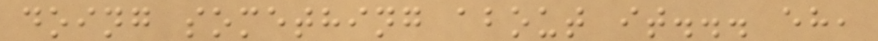doing something about it... eh,
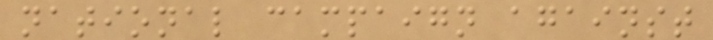national campaign against
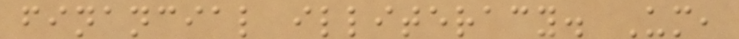financial illiteracy. Um,
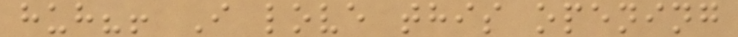huh?! I love this opening
